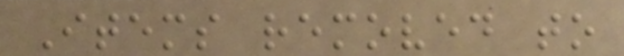Items removed to
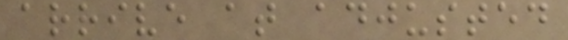arrive at adjusted
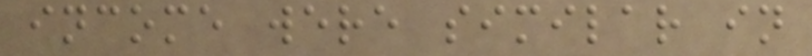income were similar in
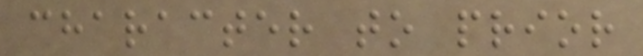character to prior
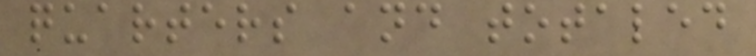quarters and totaled
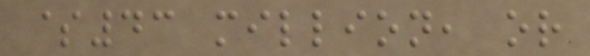$43 million, or
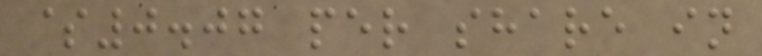$0.07 per share in
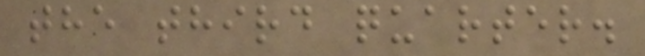the third quarter.
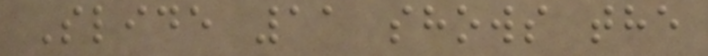Slide 11 shows the
